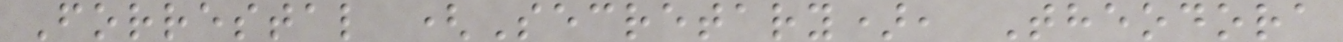Forrestal (Secretary), Theodora
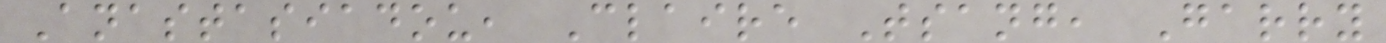Anastasiadou, Claire Tsang, Garry
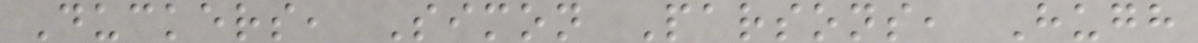Duckers, Simon Parsons, Hugh
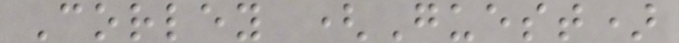Corley (Guest)
